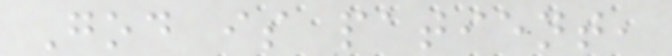God is patient,
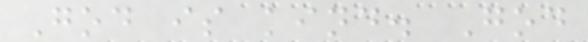God is kind. God
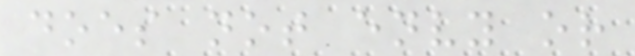does not envy or
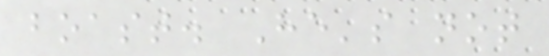boast. He's not
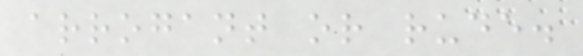arrogant or rude.
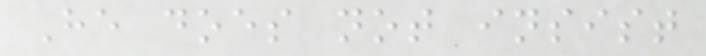He does not insist
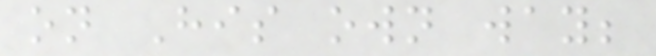on His own way;
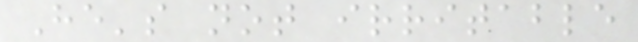He's not irritable
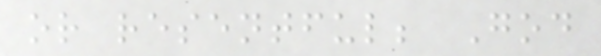or resentful; God
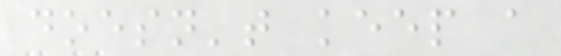doesn't keep a
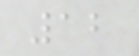12
